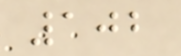102
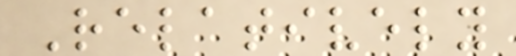Relatively
